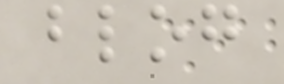blog
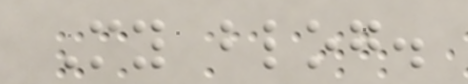My blog.
